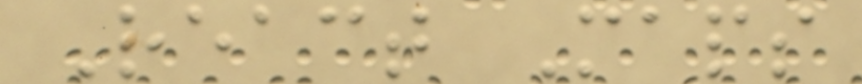React Maps
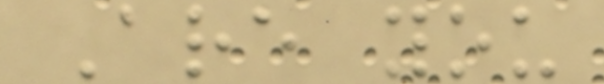Are you
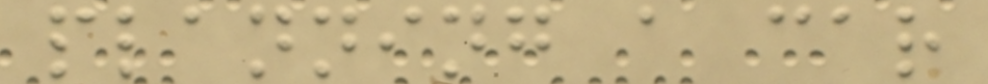planning a car
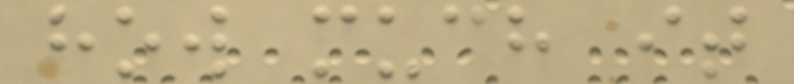how much it
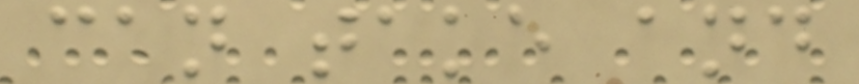can take and
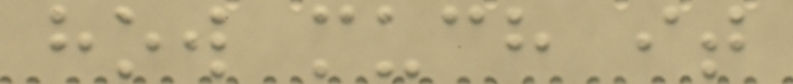how much it
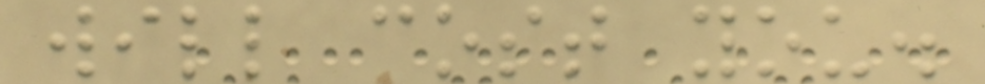will cost you.
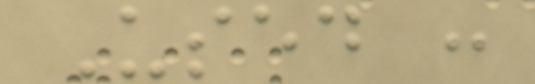Used :
